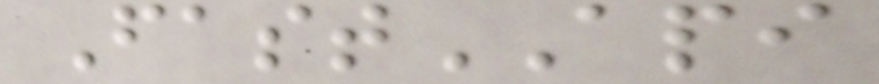FastAPI
